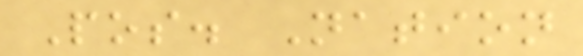Pos. Nation
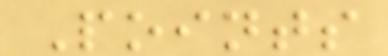Points
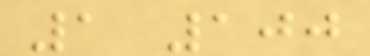1 100
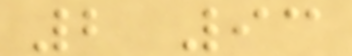2 93
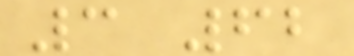3 62
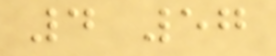4 57
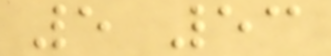5 53
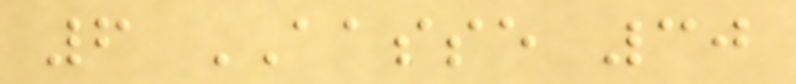6 AASSE 30
